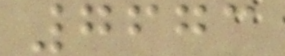7673
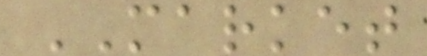MARKET
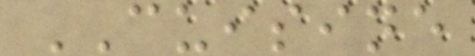CUISINE
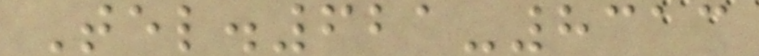Tel.621-8313
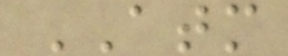ATM
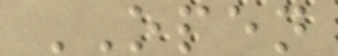OPEN
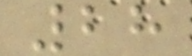28
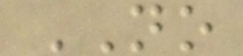NO
